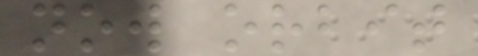now orbit
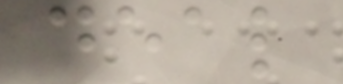deal
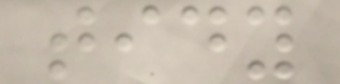tidy
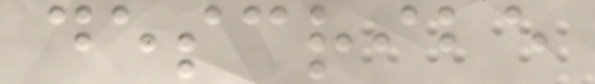describe
